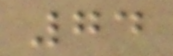74
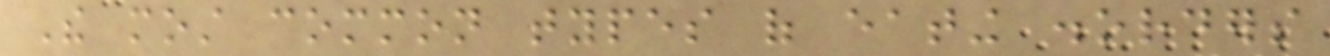The most common types of eating disorders
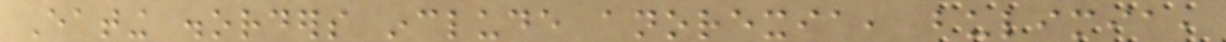Eating disorders include anorexia, bulimia,
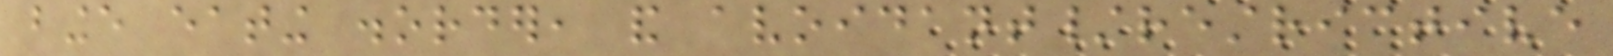binge eating disorder, and avoidant/restrictive
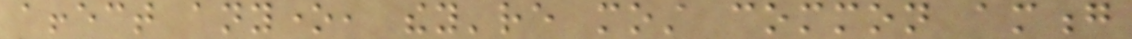affect anyone, they're most common among
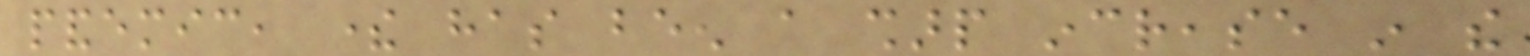pandemic, there has been a sharp increase in the
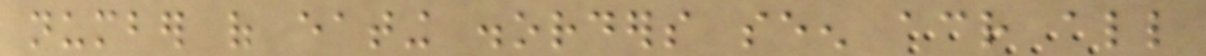number of eating disorders seen across all
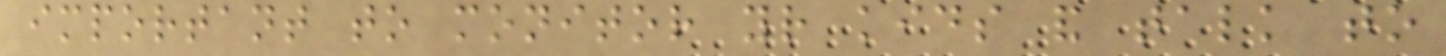important to monitor your kids and talk to
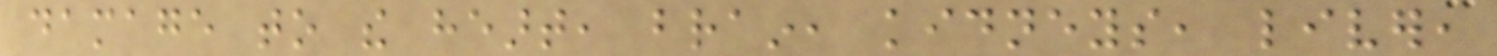damage to the heart, brain, kidneys, liver,
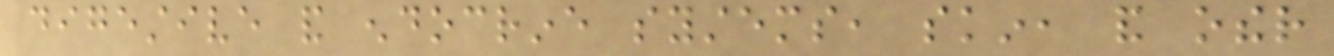digestive and endocrine systems, skin, and other
